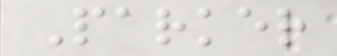Parker
